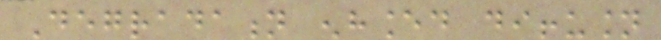Degradation enhanced diffusion
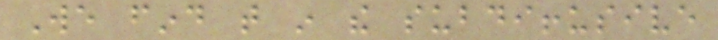We find that in the subdiffusive
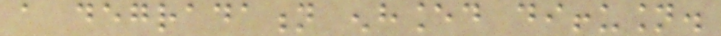a degradation enhanced diffusion.
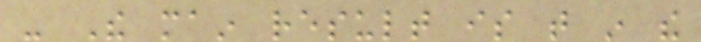- The main result is that in the
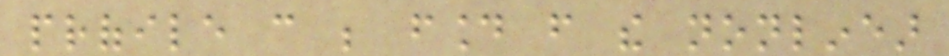profile can be found from the nonlinear
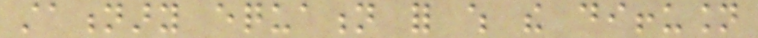stationary equation for which the diffusion
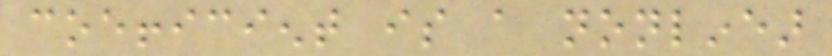coefficient is a nonlinear
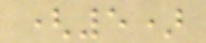(5)
